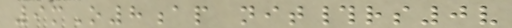9mO8ap nit#rs0v
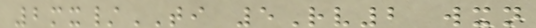2mx/TI 5Rv2 wxn
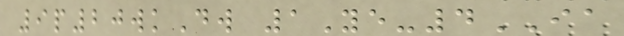9p20wkDw 1Ye-4IA
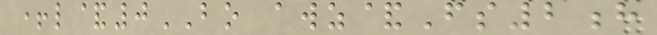+l&0BO awz&Fs2h
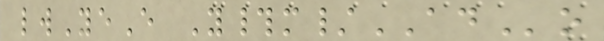lwYeE Y#m/ADo
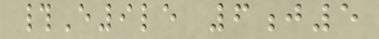#E9le 6j5
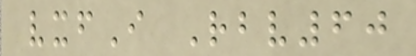vxfI Rbv60
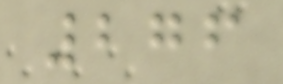276
